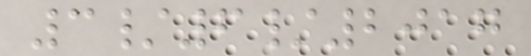3/6/2017
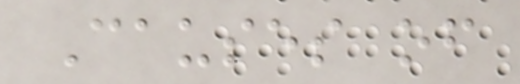Causes of
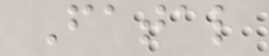Fatal
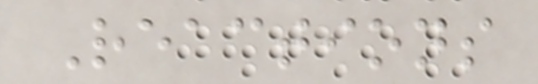Reactions
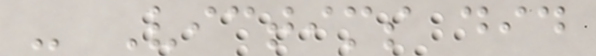- Victims did
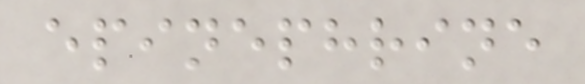epinephrine
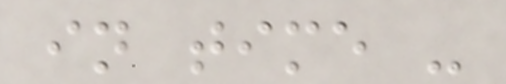in time -
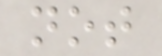not
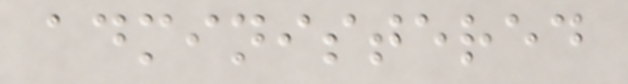administered
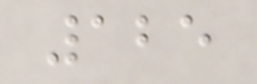125
